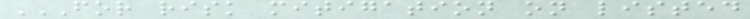FOR RISK MITIGATION ON LISTED
